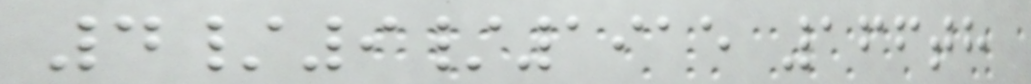4/9/1915 166th
